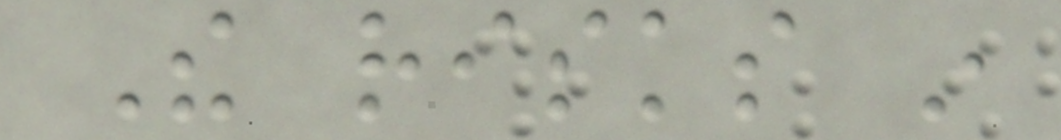The risks in
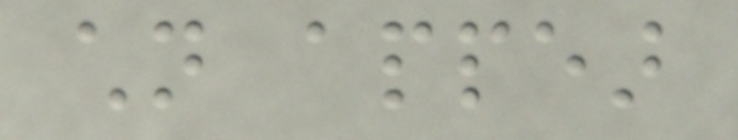children appear
